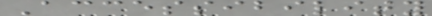Accessibility
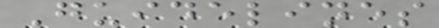Guidelines
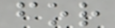for
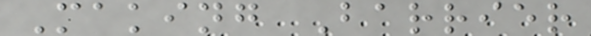Making Barrier
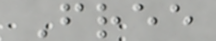Free
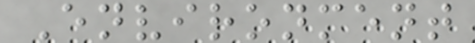Environment
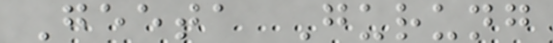Geeta Gurung
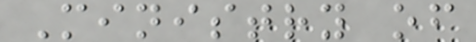Ministry of
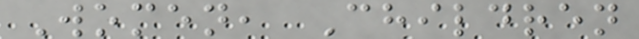Women, Children
